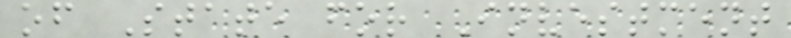of State for Investment
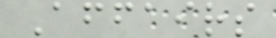Affairs
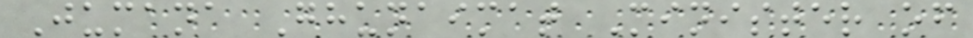Jumana Ghunaimat Minister of
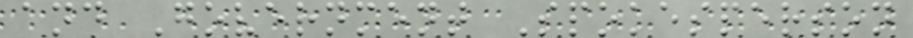and Government Spokesperson
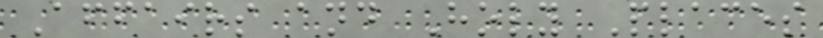Affairs and Holy Places
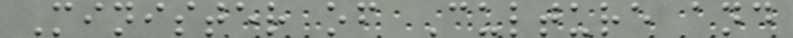Minister of Culture and
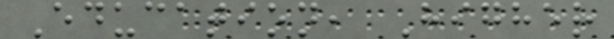Education, Higher
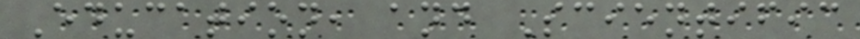Education, and Scientific
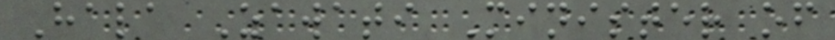Hala Zawati Minister of
